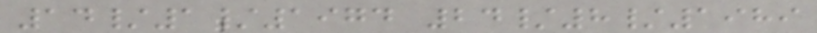14/1/1974 24/8/1989
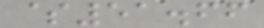$51.66
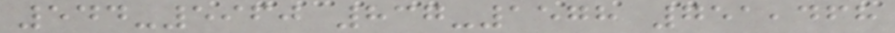544-5960 837-1578 751,468
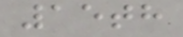15th
